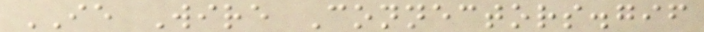IE Wire Connectors.gif
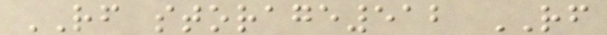RF storage512 RF
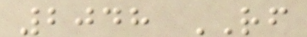2048 RF
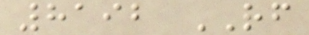8192 RF
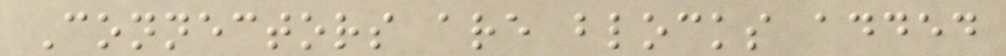Connectors are blocks added
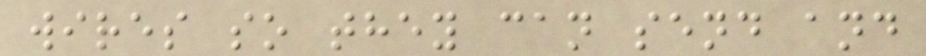wires so they can send and
